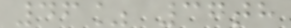46% 37th
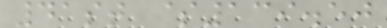41st $139.50
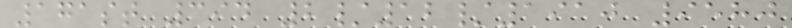171st 394 2/12/1910 9580
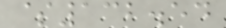$132.54
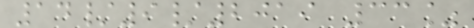14/9/2019 33%
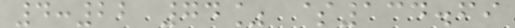4:22 74% $134.69
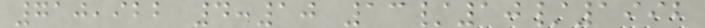710,922 4:10 13/10/1992
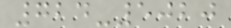724-5020
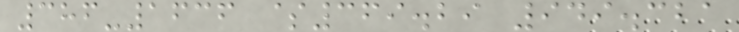386-1636 $369.29 949.321
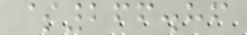$266.86
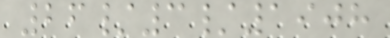26/3/1908
